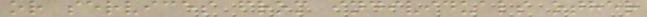or services from individuals other
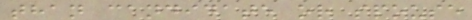than candidate or spouse
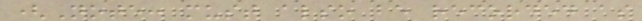(Note: must also be recorded as
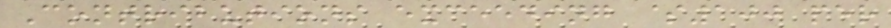Contributions exceeding $100 per
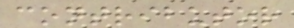contributor
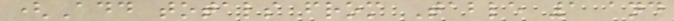(Add totals from Table 1 and
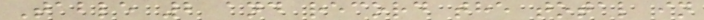Table 2 and record the total in
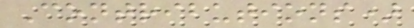Contributions)
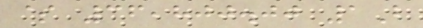$ 36,800.00 1B
